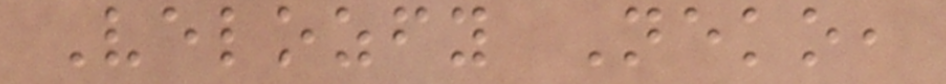Velozfy Neko,
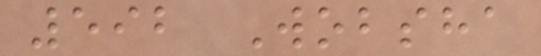592 Wobsha
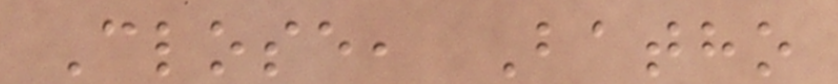Close, Batho
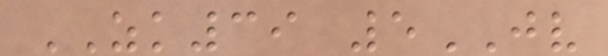ZK39 5JV
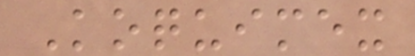Koquimex
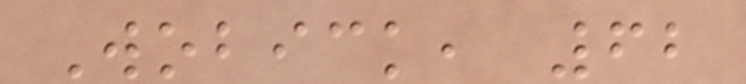Wobick, 62
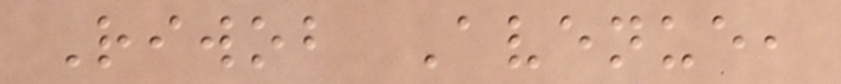Riwob Avenue,
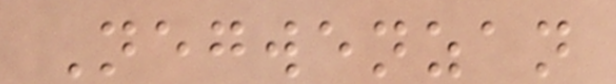Negwenzan
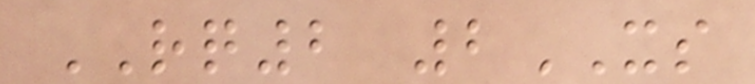RQ2 2XS
